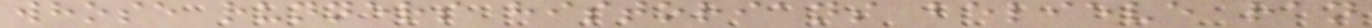whose runners historians believe ran
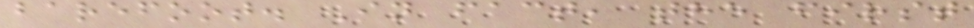barefoot. In fact, the first
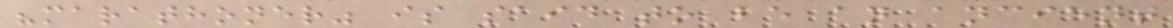"marathoner" is said to be an ancient
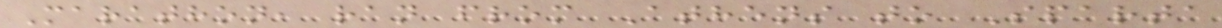Marathon, ran from Athens to Sparta
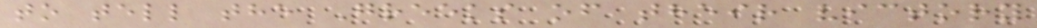to tell the Greeks of their victory
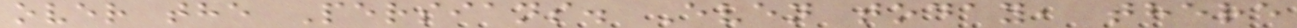over the Persians. Even today, there
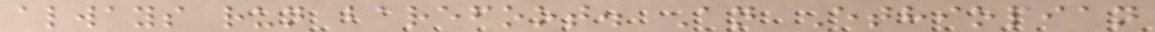always run barefoot. An Ethiopian
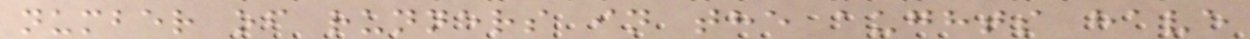number of runners in the aughts have
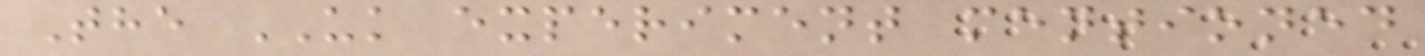The UK experiment mentioned
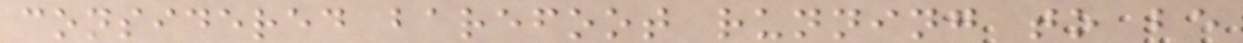considered barefoot running to be
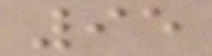95
